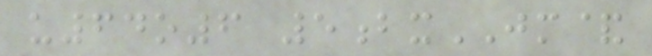u64o6 5bxJM&
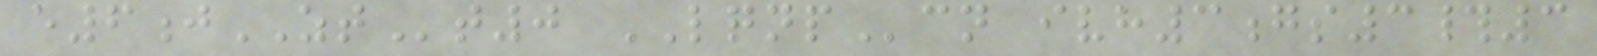e6jZTt0 LQNPcn ivh3gs3#3
